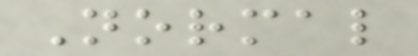Normal
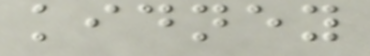kidney
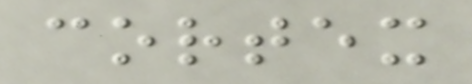cortex
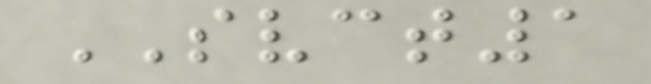SVCT1
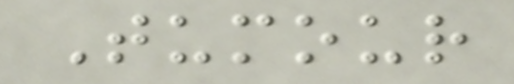Tumour
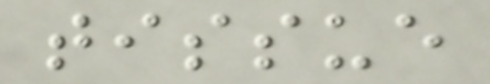tissue
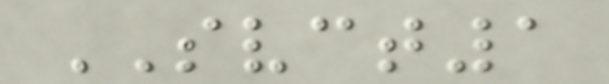SVCT1
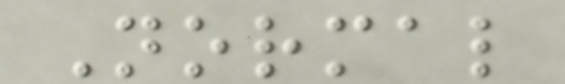Normal
